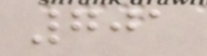701
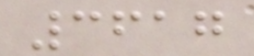3617
